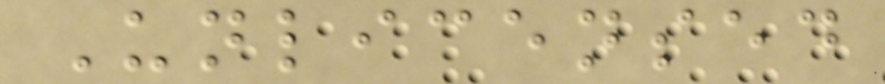Unlicensed
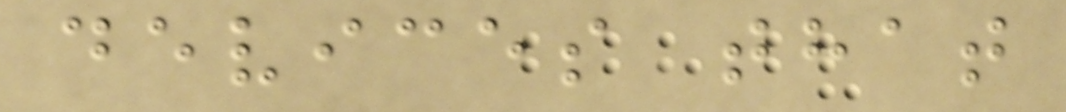devices that
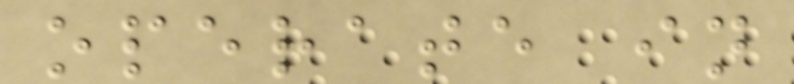operate in
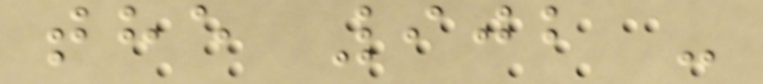the 902 -
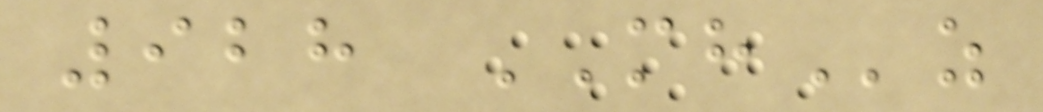928 MHz
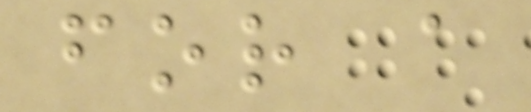for a
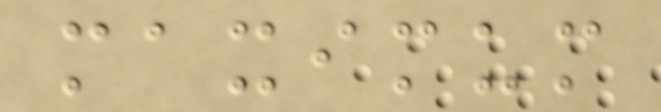maximum
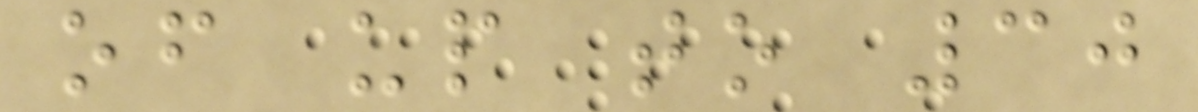of up to 30
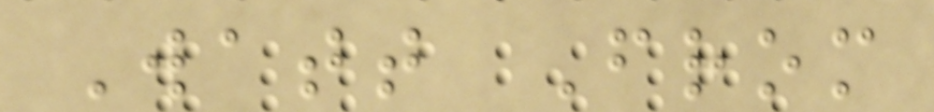Watt From
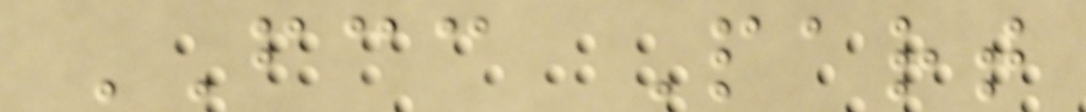FCC Part
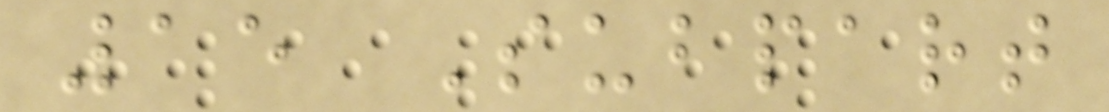15 Subpart
